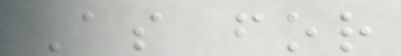As for
